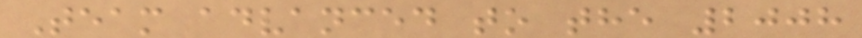Team advanced to the 2008
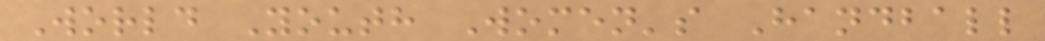World Youth Women's Handball
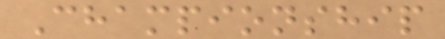Championship
